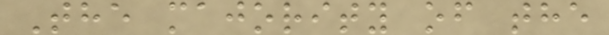The majority of the
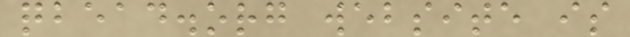qbead.org website is
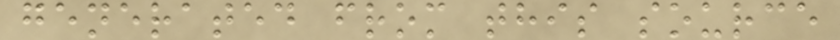generated from this source
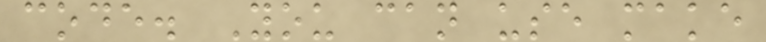code. You can use make
